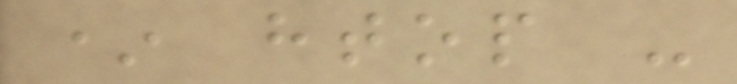* htop -
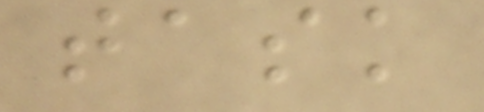task
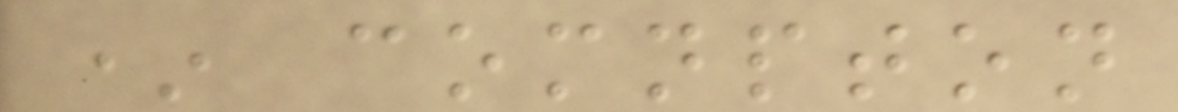* comnpton
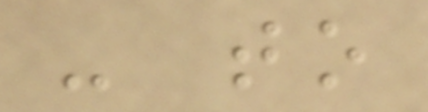- to
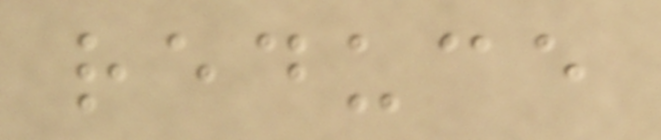reduce
